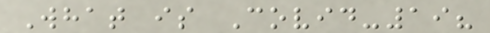What is Covid-19?
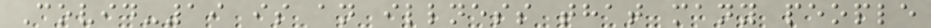Covid-19 is an illness that many people
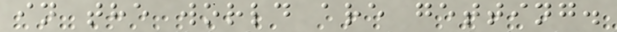in the world are getting.
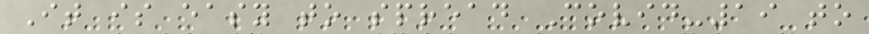It is easy to spread Covid-19 to
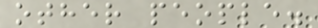other people.
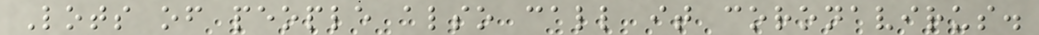Lots of people also call it coronavirus.
